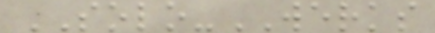SOLO-WERKS
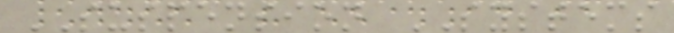SUSPENSION SYSTEMS
